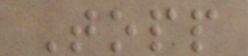Topp
